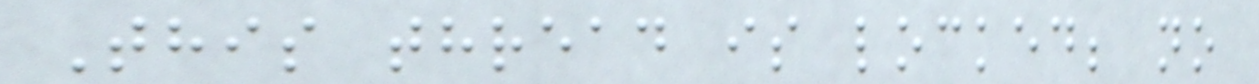This thread is locked; no
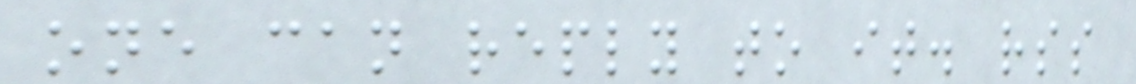one can reply to it. rss
